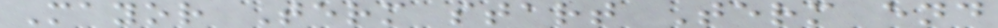Mayor Term start Term end
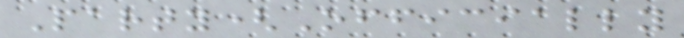Party(Officially
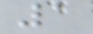1
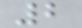2
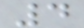4
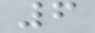6
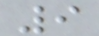9
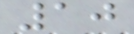10
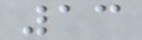13
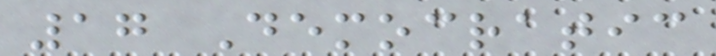17 Democratic
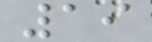19
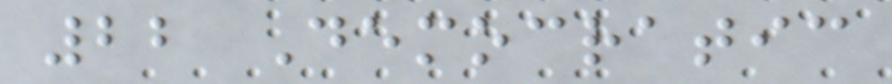22 Democratic
